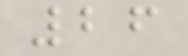26
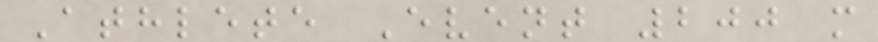Athlete Event 200 m
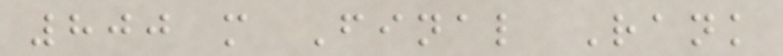800 m Final Rank
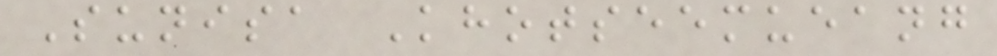Sunisa Khotseemueang
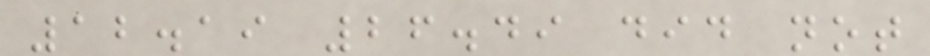12.19 26.49 did not
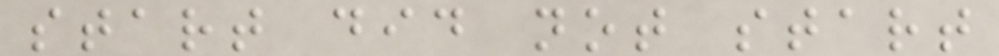start did not start
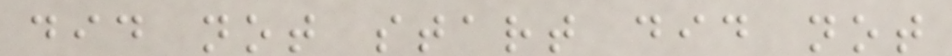did not start did not
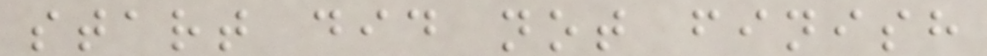start did not finish
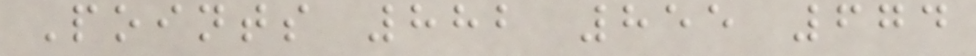Points 882 855 674
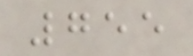755
